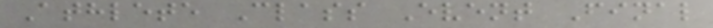Athlete Class Event Final
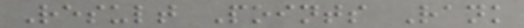Result Points Rank
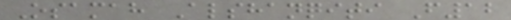Osamah Alshanqiti F12
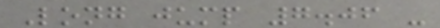Long jump 7.06 -
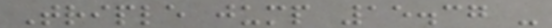Triple jump 15.37 -
